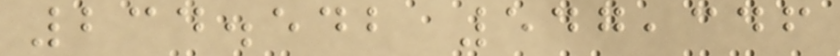234.542 547,346
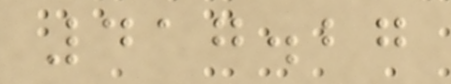417.27
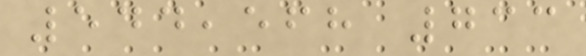544,568 733
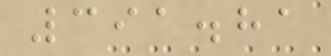391.81
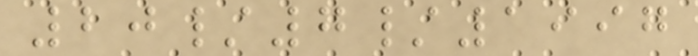20/7/1997
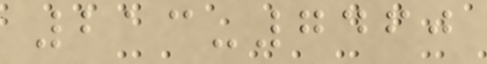213-7460
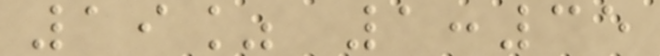19% 1:35
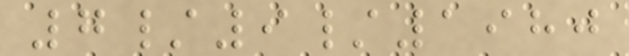7/9/1980
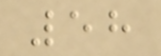58
